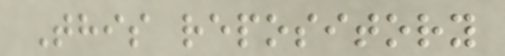This repository
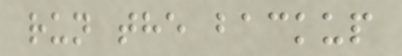run the backup
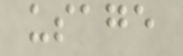usage
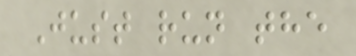Just run the
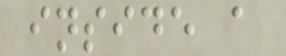inside a
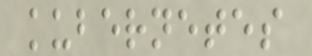kubernetes
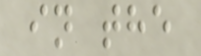in the
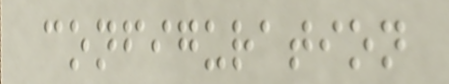configuration
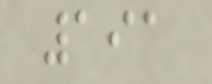191
